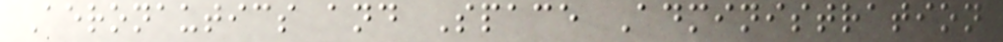Aeronautics and Space Administration
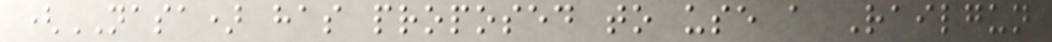(NASA) has proposed to use a Railgun
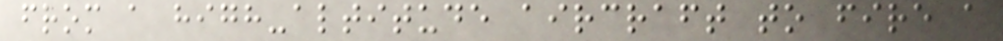from a high-altitude aircraft to fire a
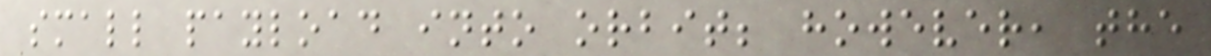small payload into orbit; however, the
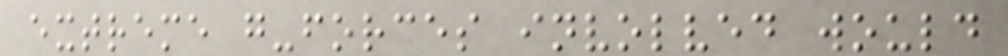extreme g-forces involved would
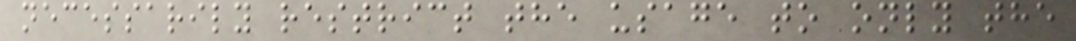necessarily restrict the usage to only the
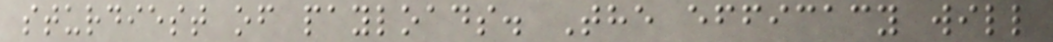sturdiest of payloads. The efficacy will
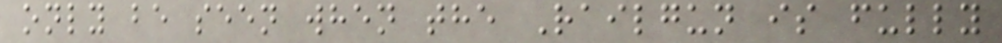only be seen when the Railgun is fully
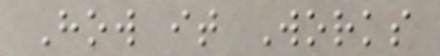How it Works
